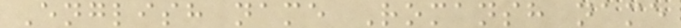English name Romansh name
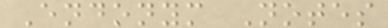Endonym Notes
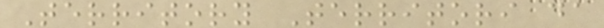Territory Territori da
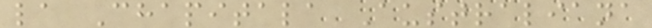la Chapitala Australiana
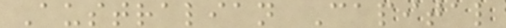Australian Capital
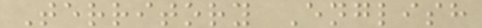Territory English
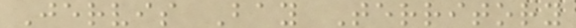Jervis Bay Territory
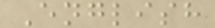English
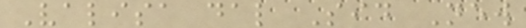Valisa dal Sid New
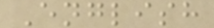English
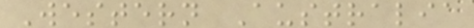Western Australia
